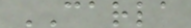CARLA
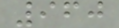960
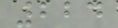224
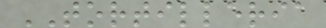TORTILLERIA
